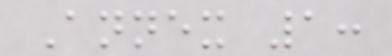Annex 1:
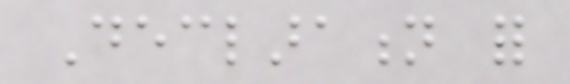Declaration for
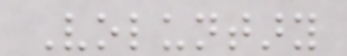Voluntary
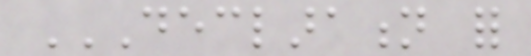DECLARATION FOR
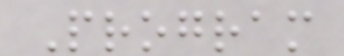Program
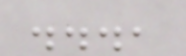...,
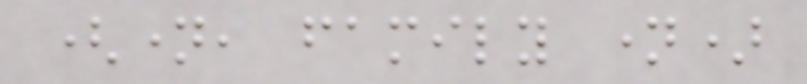(name, family name)
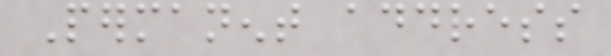Permanent address
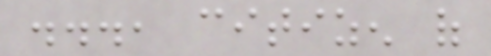..., citizen of
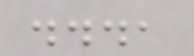...,
